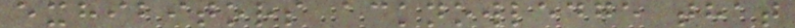exhibitors acknowledge that
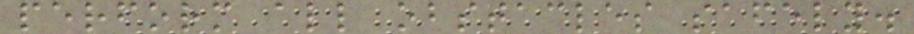perform all obstacles safely.
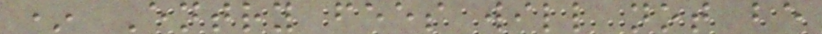* Entry fees will not be
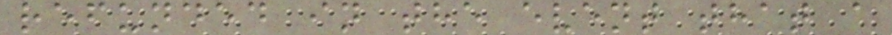refunded in the event that a
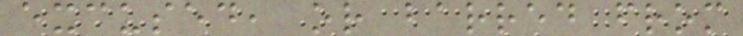excused, or barred from
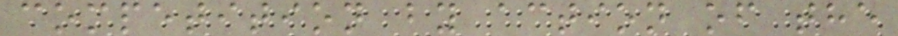competition by action of the
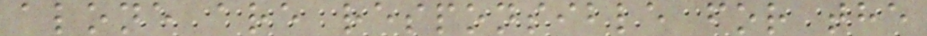alone are responsible for the
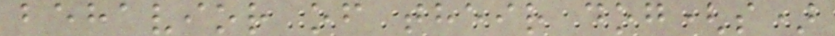behavior of their dog(s)
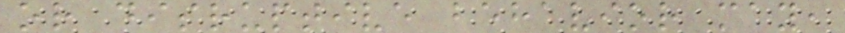or disruptive behavior may,
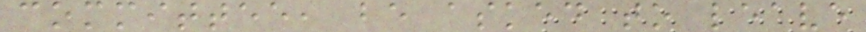committee, be asked to leave
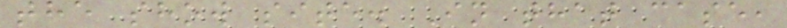the show site. In that case,
